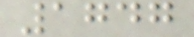1747
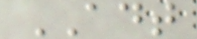ADT
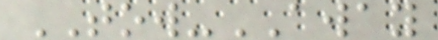TOW-AWAY
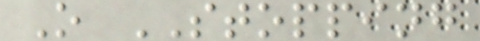O STOPPING
